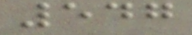547
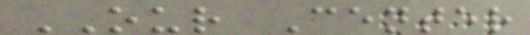OUR Center
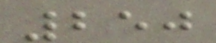250
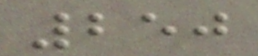250
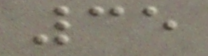35
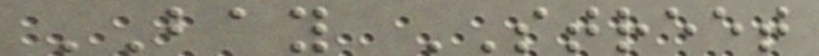BAY STREET
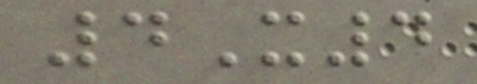4X4
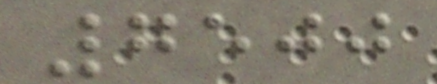7500
